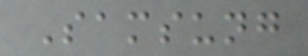Samsung
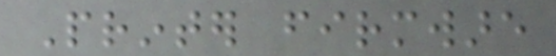Printer firmware
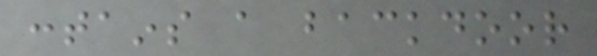contains a backdoor
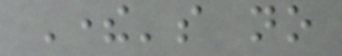There's no
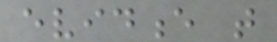evidence that
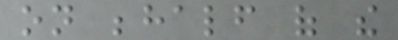on behalf of the
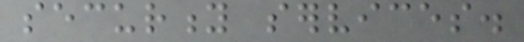security services.
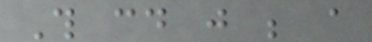This could just be a
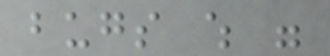bugs which were
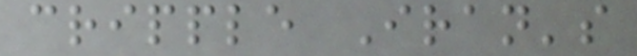cripple Iran's
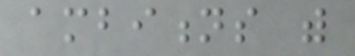ambitions with
